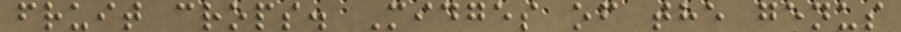fruit crops. Midges of the genus
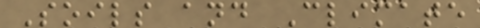Soils and Climate
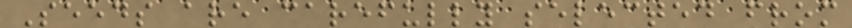Seeds are carefully selected from
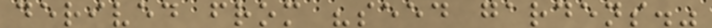derived from "seed gardens."
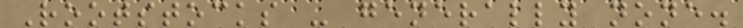Rootstocks - generally none.
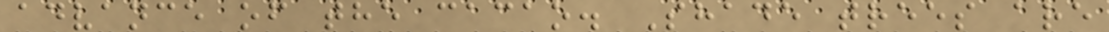advance of the cacao. Shade trees are
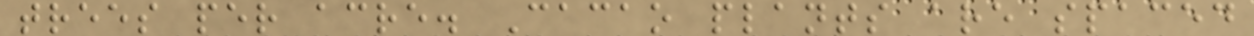trees per acre. Cacao plants are spaced
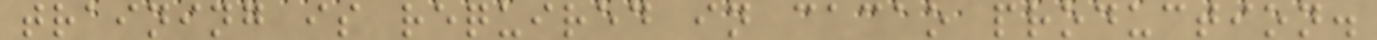training is required in cacao production.
